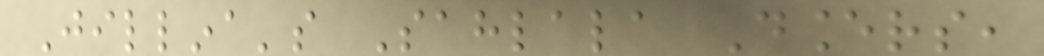Jillina's Sahlala Dancers,
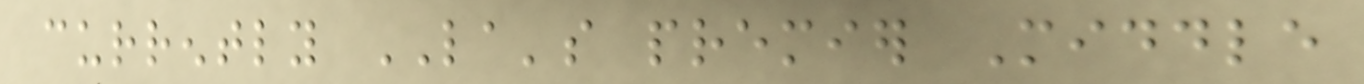currently LA's premier Middle
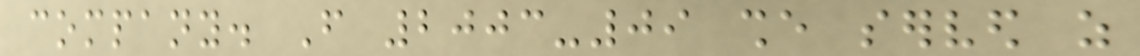company. From 2003-09 she served as
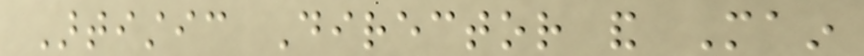Artistic Director and Main
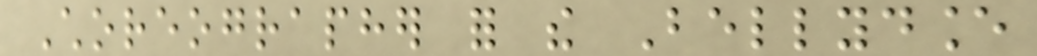Choreographer for the Bellydance
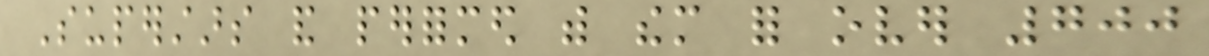Superstars and performed with them for over 700
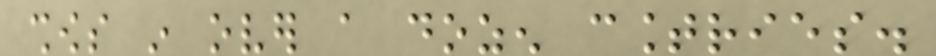shows in over a dozen countries.
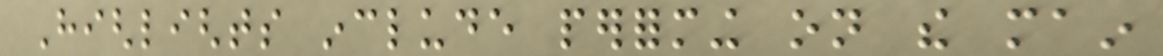Highlights include performing on the main
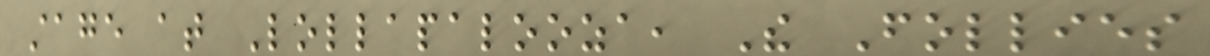stage at Lollapalooza, The Follies
